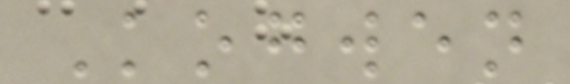Kogwen
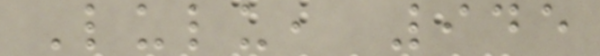Lulu, 945
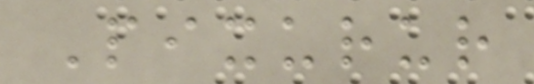Pixurur
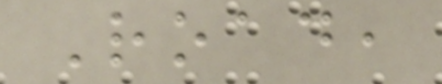Road,
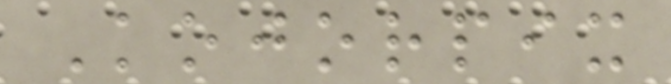Kojorpix
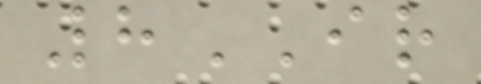8IR
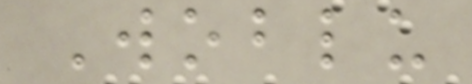Woblu
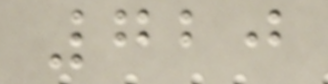720
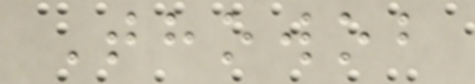Thowob
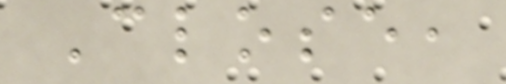Close,
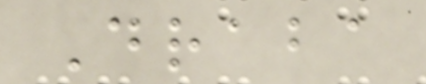Draba
